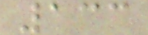133
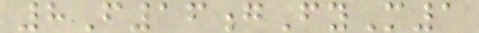8F16gFyM1
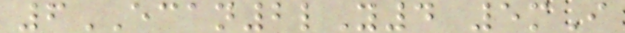6ECAN2lY4 5mI
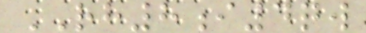RH8i4qw
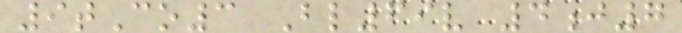9tCo3 Bl69v 4j7
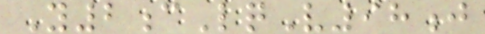Y2cLqV98j
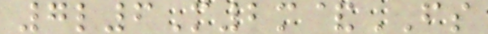7l6M2m&FS
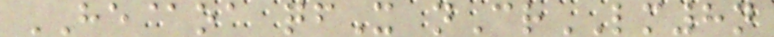HE@oa qfX nCrLM8n
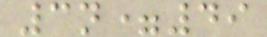3n=49
